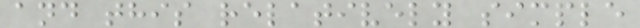and this relatively simple
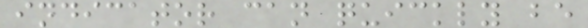indicator can quickly be
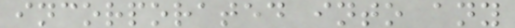incorporated into any
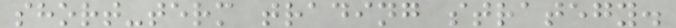short-term trading strategy.
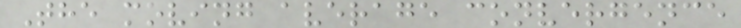The moving average convergence
